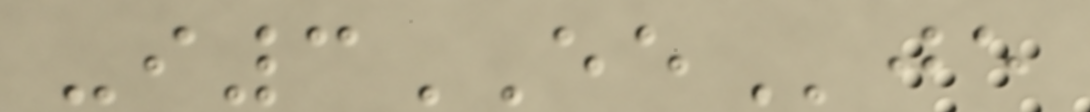-i3EEje
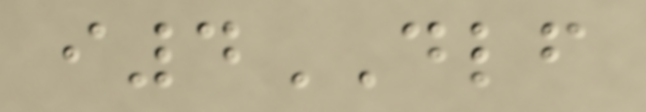i4DLF
